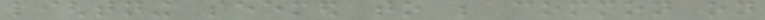lightning seemed to be common on
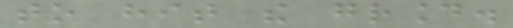to hit the ground.
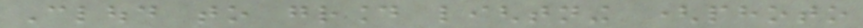Cloud to ground lightning (photo
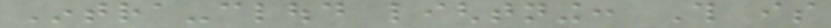Intra-cloud lightning: This is
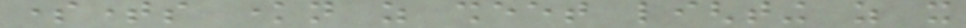sometimes known as sheet lighting as it
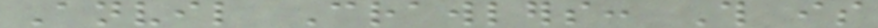Anvil Crawlers: This is
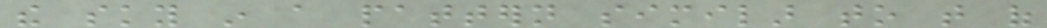the sky in a pattern similar to that of
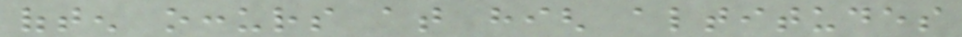often occurs at high altitudes
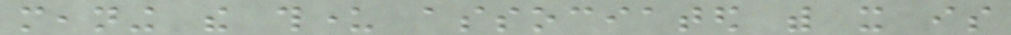meaning the thunder associated with it is
